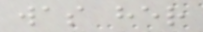was her
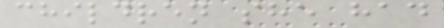children she had
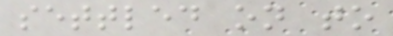settled on to
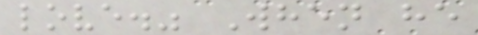love." When he
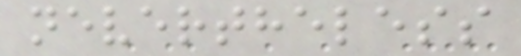nevertheless
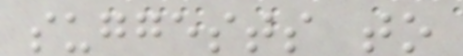suggests to
